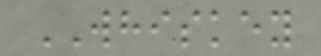WHISKEY
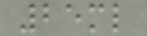25ml
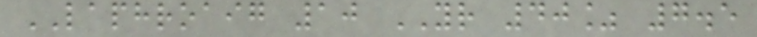LAPHROAIG 10 YR 40% 7.5
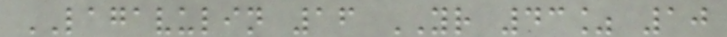LAGAVULIN 16 YR 43% 10
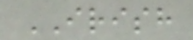IRISH
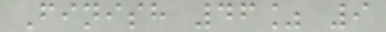Finish 46% 9
